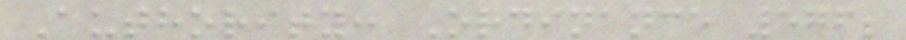Authority: Ordinance 576;
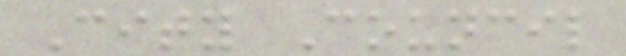City Council
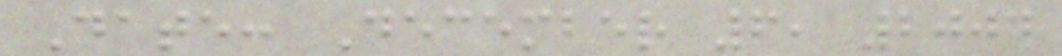Date: December 6, 2004
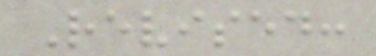Revised:
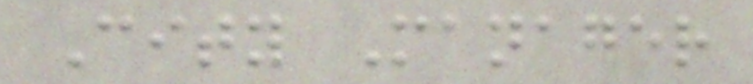City Manager
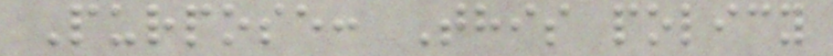Purpose: This policy
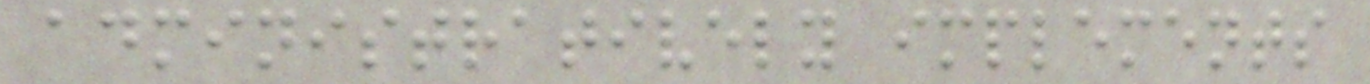administratively implements
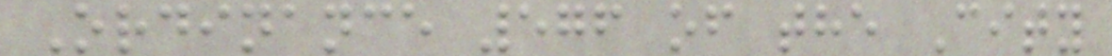Ordinance 576 of the City
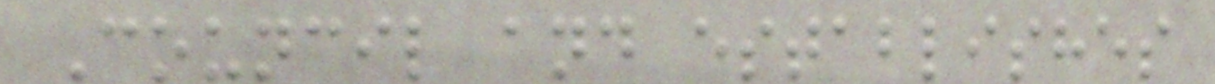Council and establishes
